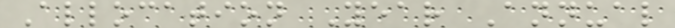Allocation Year Annual
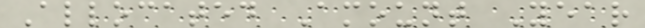Allocated Amount Year
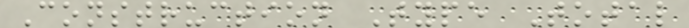Construction Type Total
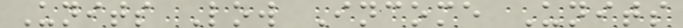Units Low Income Units
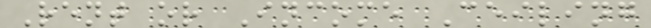Rent or Income Ceiling
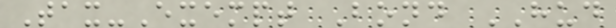Tax-Exempt Bond HUD
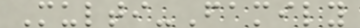Multi-Family
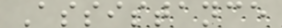Assistance
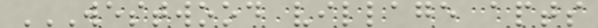WESTWOOD VILLAGE APTS
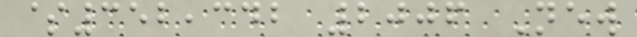$352,342 2006 New
